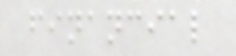financial
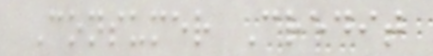Consumer Credit
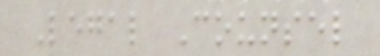Legal Counsel
